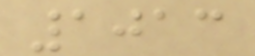1013
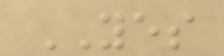YES
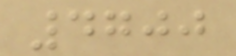4700
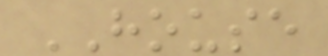HOUSE
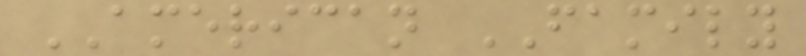AMERICAN FAMILY
